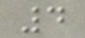4
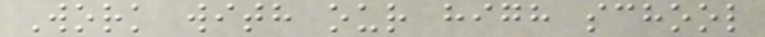Work with our high school
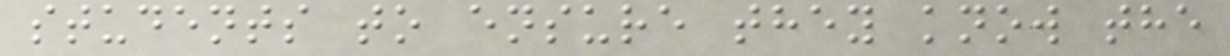students to ensure they know the
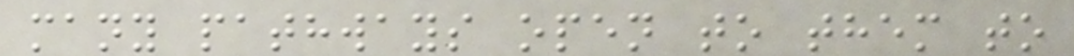many pathways open to them to
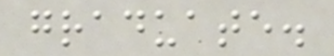graduate.
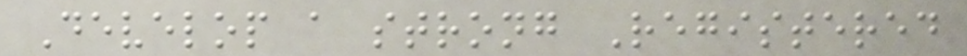Develop a strong Registered
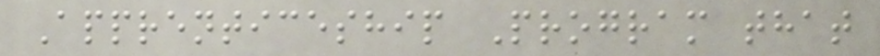Apprenticeship Program that
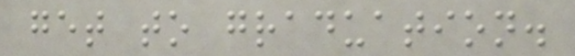get to graduation.
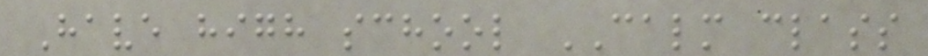Have high school CALM class
